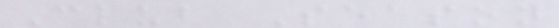Club Season
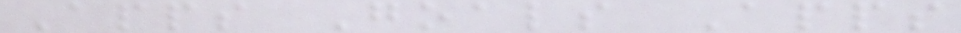Apps Goals Apps
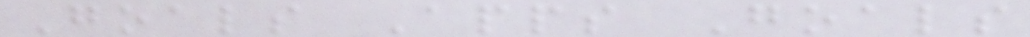Goals Apps Goals
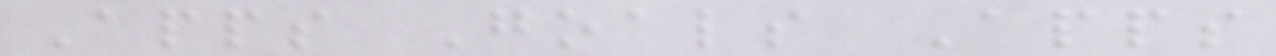Apps Goals Apps
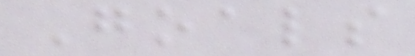Goals
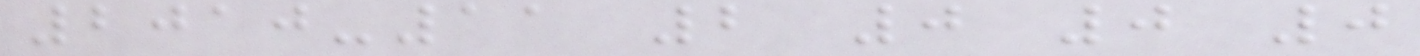2010-11 2 0 0 0
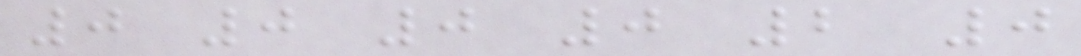0 0 0 0 2 0
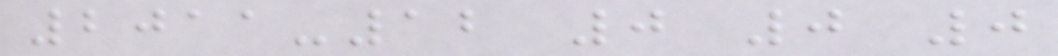2011-12 0 0 0
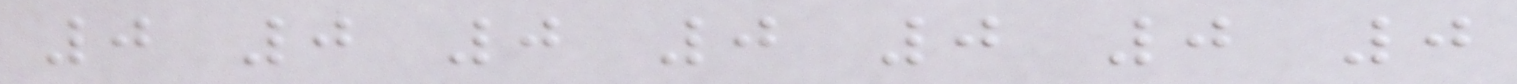0 0 0 0 0 0 0
